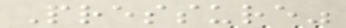Pressure"
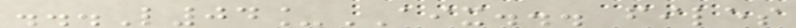...L04_AIX... files
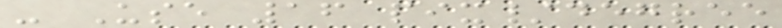- Use 16 pix/degree
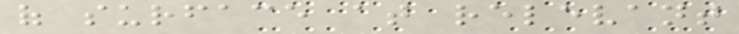of surface at relevant
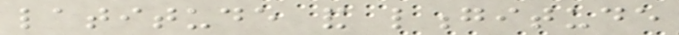latitude and longitude
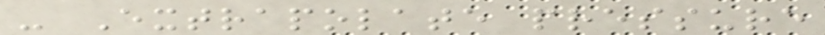- Extrapolate pressure
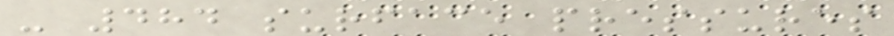- 484 surface pressures
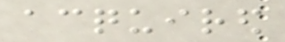acquired
